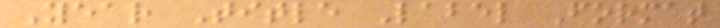Year Title Label Format
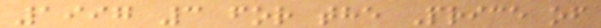1997 3 for the Price of
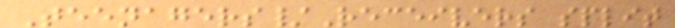Teenagers/Receivers split
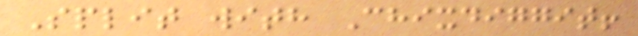Split with Chixdiggit!
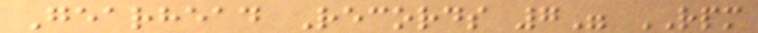Gearhead Records 7" RPM
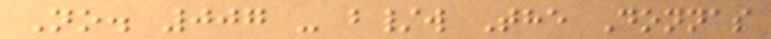No. 007 - b/w The Donnas
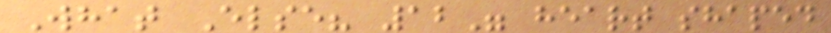What Else? 12" heart shaped
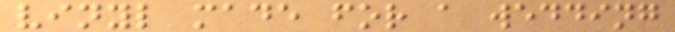vinyl made for a wedding
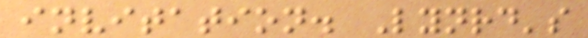invitation. Lynrd's
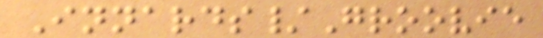Innards/Groovie
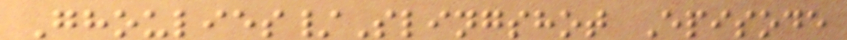Ghoulies/Slingshot Episode
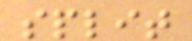split
